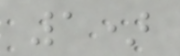1)
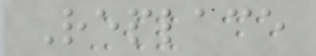Replace
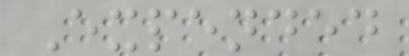Expended
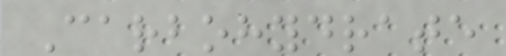Carbohydrate
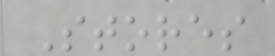Stores
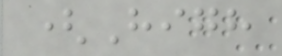(High
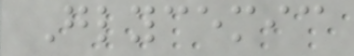Glycemic
